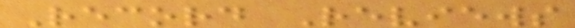Record Reviews
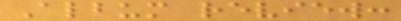Album review:
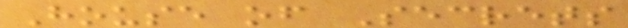House of Secrets
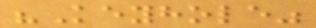"Keyhole"
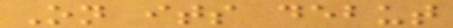On its debut
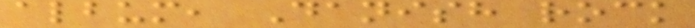album, Danish rock
